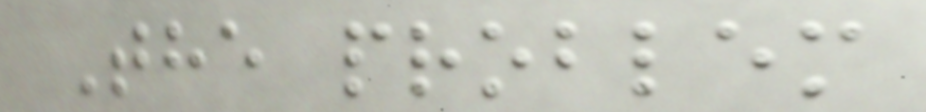The problem
